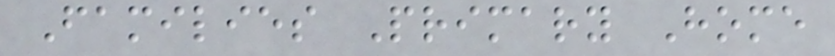Families Primary Home
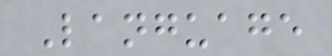Language
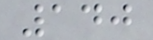140
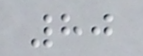80
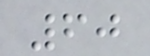60
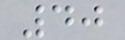40
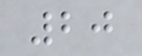20
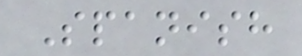Spanish
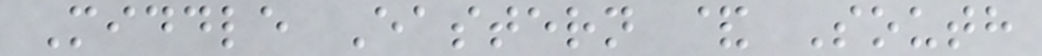Middle Eastern & South
